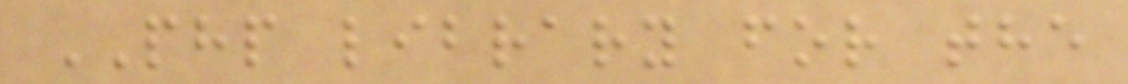PHP library for the
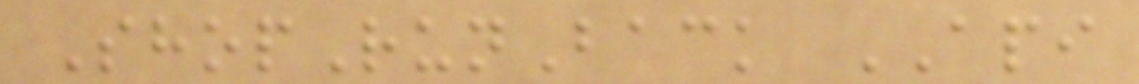ShopRunBack API
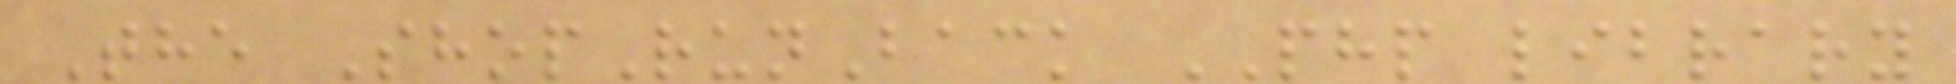The ShopRunBack PHP library
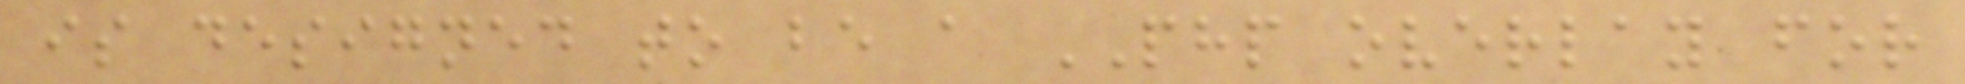is designed to be a PHP overlay for
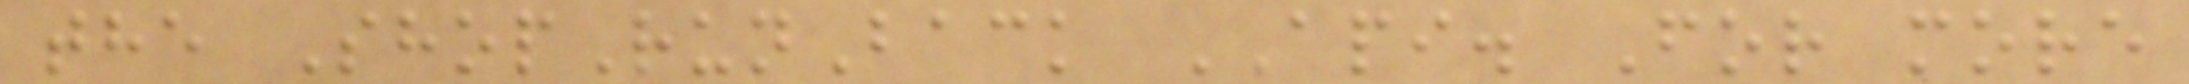the ShopRunBack API. For more
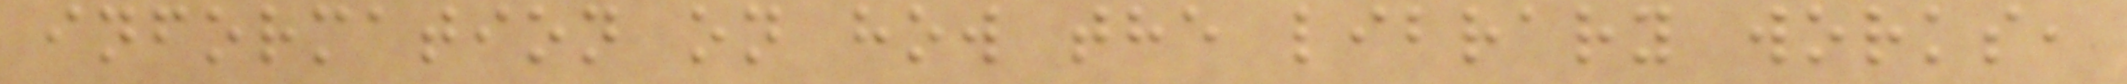information on how the library works,
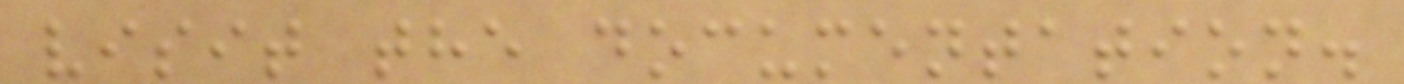visit the documentation.
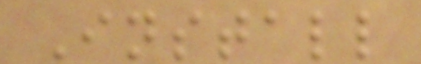Install
